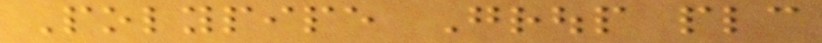Polypipe Group plc
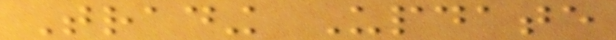Trading Update
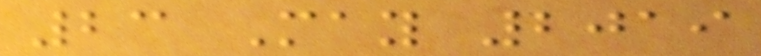23 May 2019
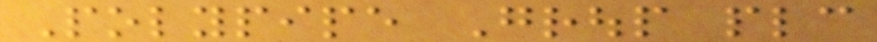Polypipe Group plc
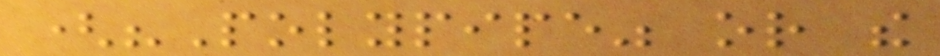("Polypipe" or the
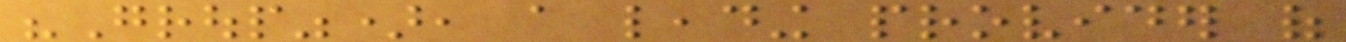"Group"), a leading provider of
